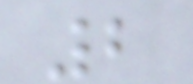2
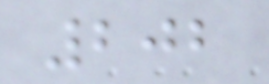202
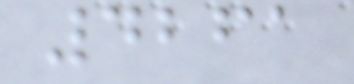4261
